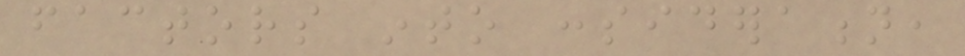factors into consideration,
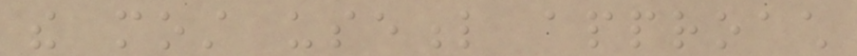the most useful approach
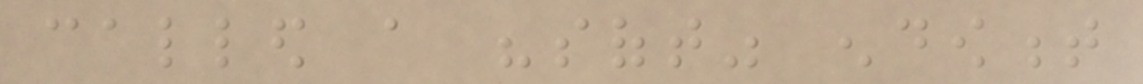called a "soft" endowment
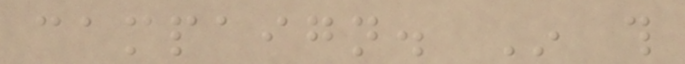campaign. In this
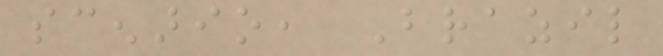scenario, Brazil
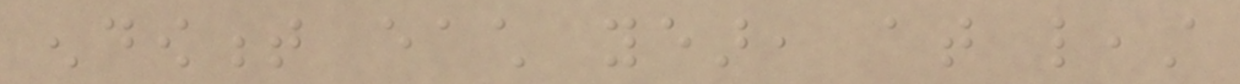endowment each year, at least
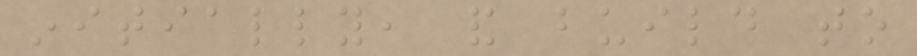initially, and build to
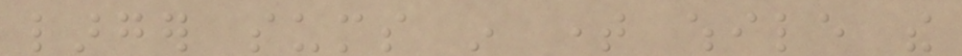larger sums in time while the
